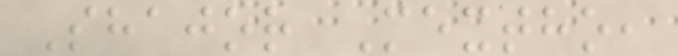Shajor Mextho,
